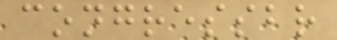congressbr
